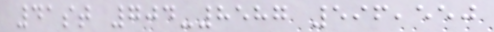41st 704-8587 596,550
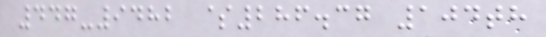447-9482 $286.37 104th
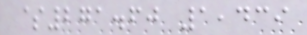$271.60 1,439
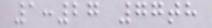1:27 77th
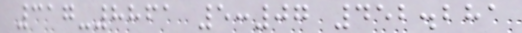317-8861 5:07 452.281
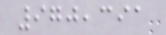970,391
